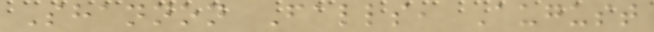Shannon Falls, August
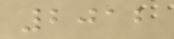2012
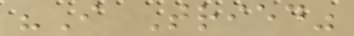"I Tried"
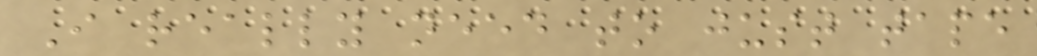I really need to just tape
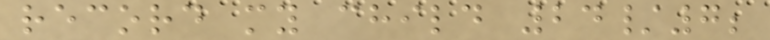record my child 24/7;
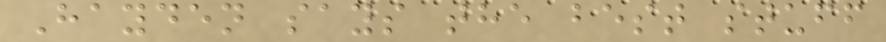Hayden says the best stuff
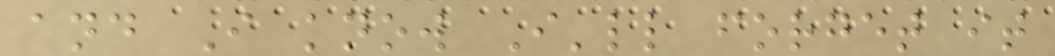and I know I'll forget it
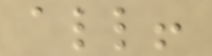all!
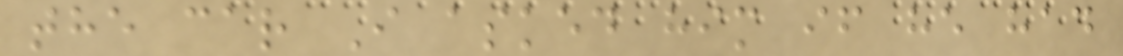the car I asked him if he had
